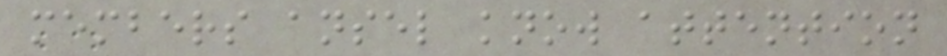members ansel know attention
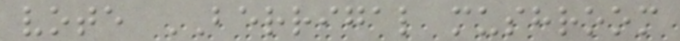vote BERRIGAL mushroom
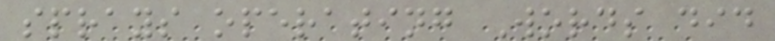sprays operating Words did
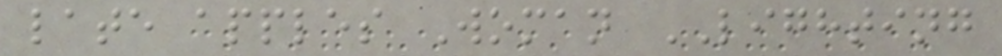late apples Woman LIGHTING
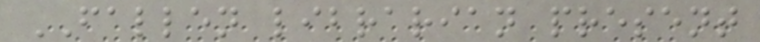FALLEN librarian present
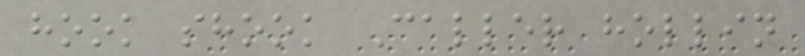hook shook Caller hollin
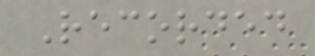Recorded
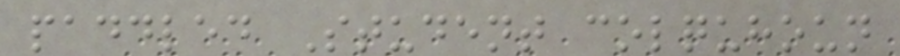paddled Student colquhoun
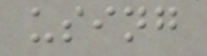using
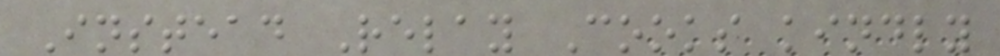Instead Relay Cooks kindly
